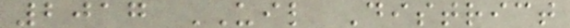2017 UIL District
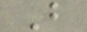B
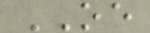OE
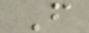F
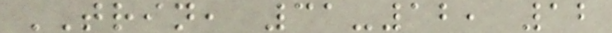TRIN, 31-12, 12
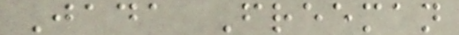Jada Freeman
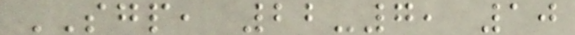SGP, 22-7, 10
